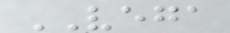VEGA
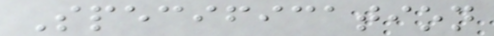Specification
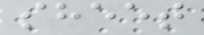sheet
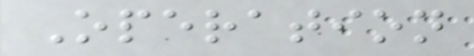Operation
